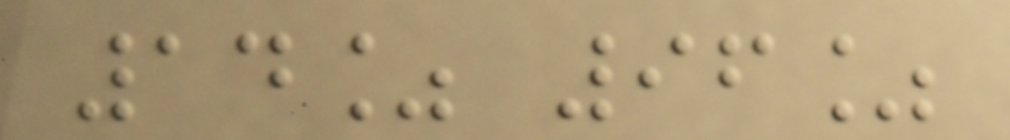14% 96%
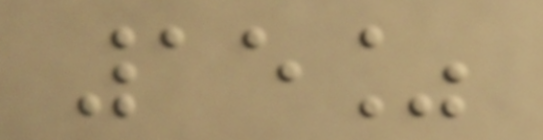15%
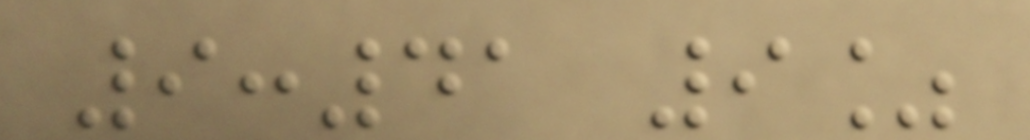9:41 9%
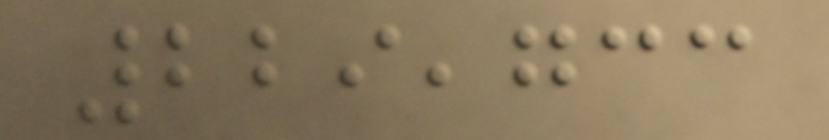229,733
